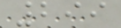299
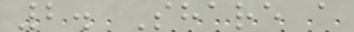2. Share a
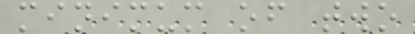minimum of two
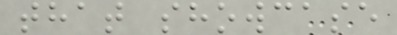that showcase
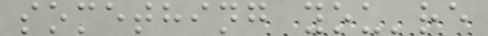something you're
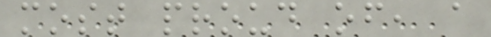most proud of, a
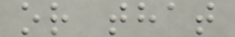or that
